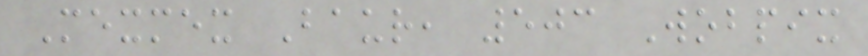Mexmex Baur, 503 Wobpix
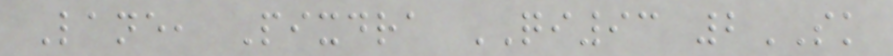Lane, Pixdra QI93 2SK
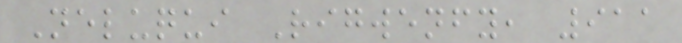Neluqui Rigwenfy, 911
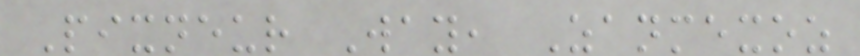Pixneur Way, Zanmexoz
